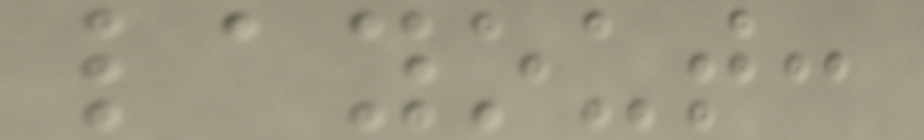layout:
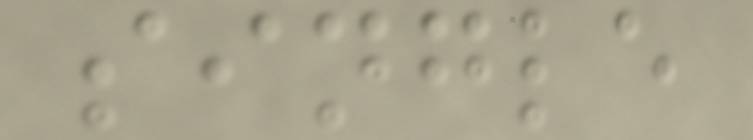single
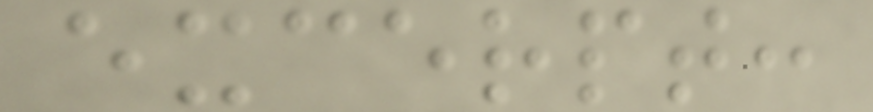excerpt:
